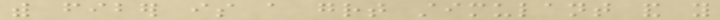with fiber is a great stimulant and you
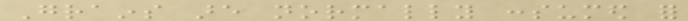Grains are normally consumed for
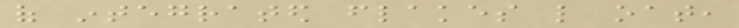of integrated flakes like oat,
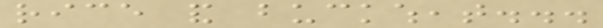rice and buckwheat...
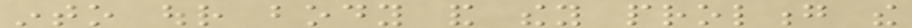into our body and they prolong the
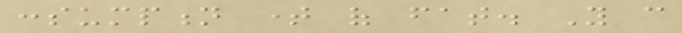consumption time of fat. You can
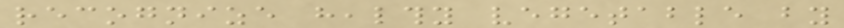recognize healthy vegetable by
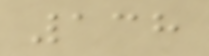138
